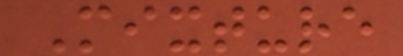Mixture
